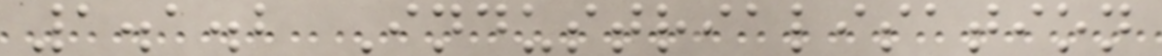1.1.2 Industrialisation
